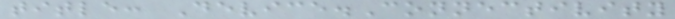title: Device.Connectivity
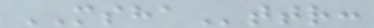MSHAttr:
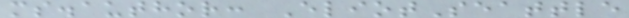ms.author: EliotSeattle
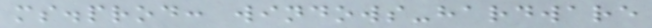ms.prod: windows-hardware
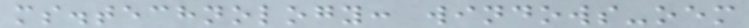ms.technology: windows-oem
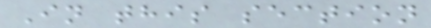In this section
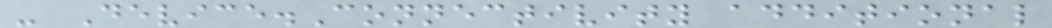- Device.Connectivity additional
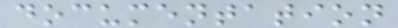documentation
